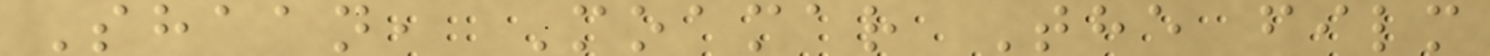Shaan, Moamar The film
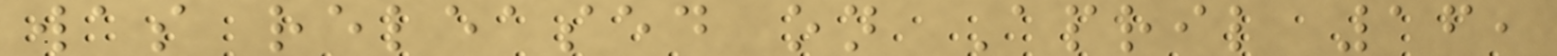was released on April 16,
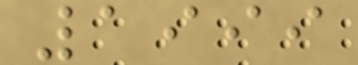1999
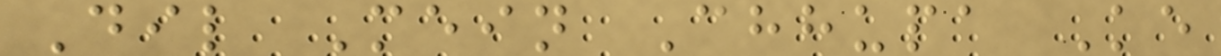Dil Mein Chhupa Ke
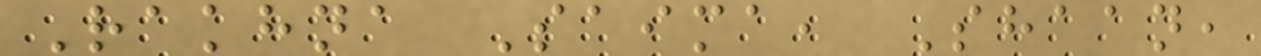Rakhna Saima, Shaan,
